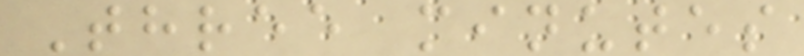Three minutes
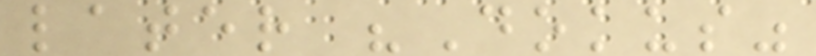later "Dokus"
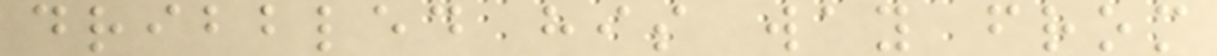dribbled his way from
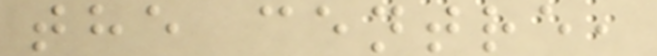the centre,
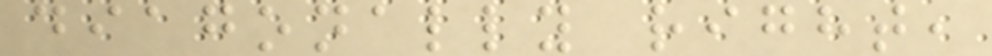diagonally right,
